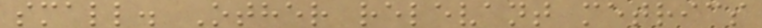small. Other relevant metrics
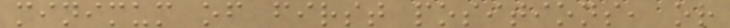minimum of first positions, or
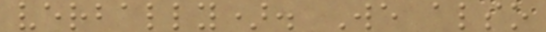verbally). We also
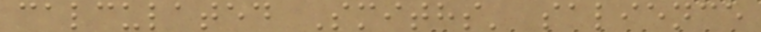calculated Smiths' salience
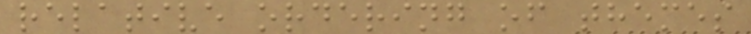relative ordering of themes
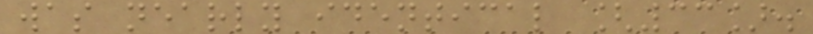was nearly identical [33].
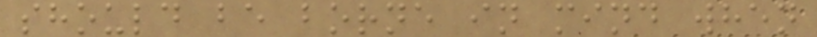should be borne in mind when
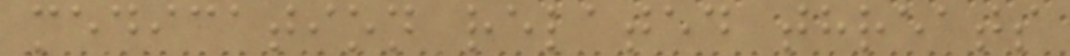medication related threats
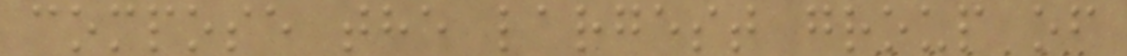compose the largest group of
